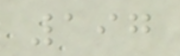197
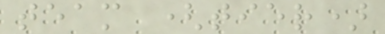team (tier)
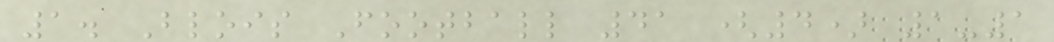1. Blois Football 41 (4) 1-1
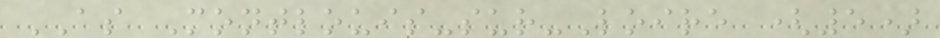AS Montlouis-sur-Loire (5)
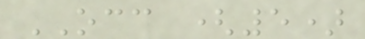OCC (5)
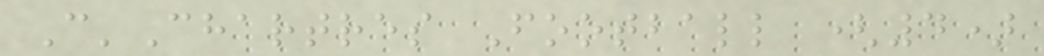C'Chartres Football (4)
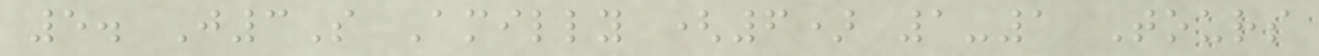5. J3S Amilly (6) 1-1 Tours
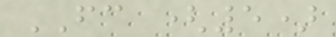FC (5)
